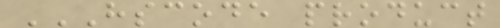HSCODE PRODUCT
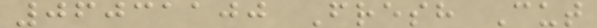06031100 Fresh Cut
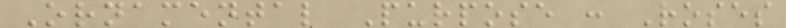Ornamental Purpose : Roses
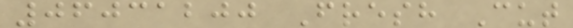06031200 Fresh Cut
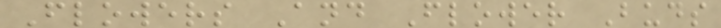Flowers And Flower Buds
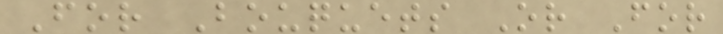For Bouquets Or For
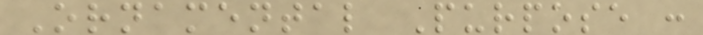Ornamental Purpose :
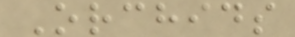Orchids
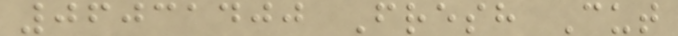06031400 Fresh Cut
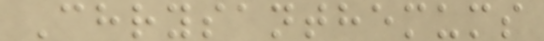Chrysanthemums
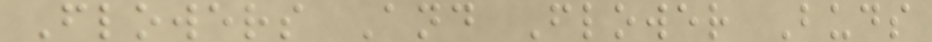Flowers And Flower Buds
